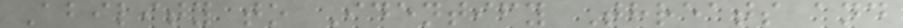Ability to Identify Threats and
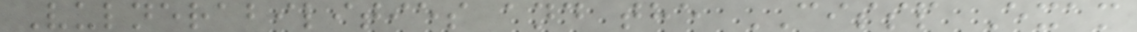Vulnerabilities and the CISSP Exam
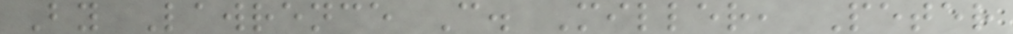By Lawrence C. Miller, Peter
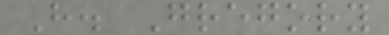H. Gregory
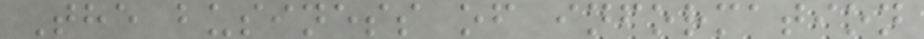The business of information
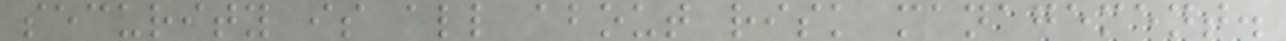security is all about risk management.
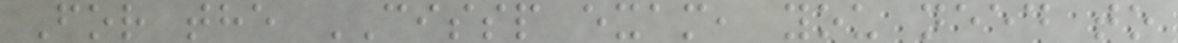For the CISSP exam, you need to
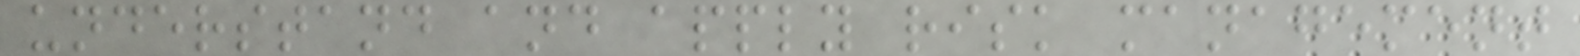understand and apply risk management
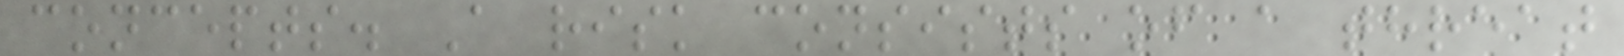concepts. A risk consists of a threat
